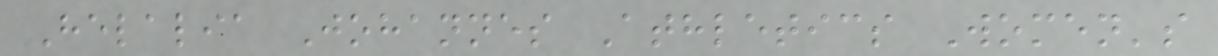Helalia Johannes Athletics Women's
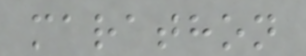marathon
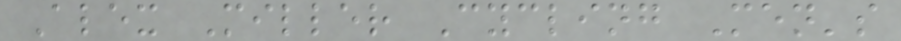Alex Miller Cycling Men's
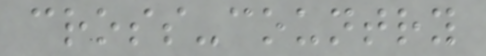cross-country
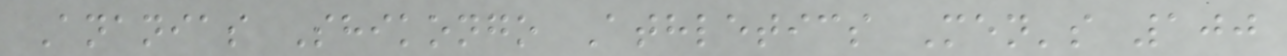Ananias Shikongo Athletics Men's 100
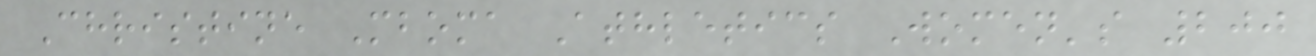Christine Mboma Athletics Women's 200
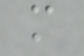m
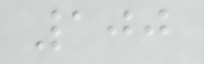100
